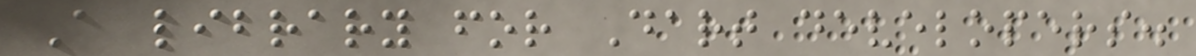A library for Dart developers.
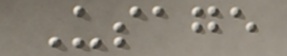Usage
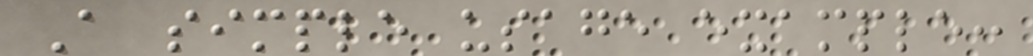A simple usage example:
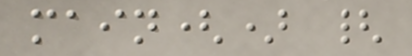main() {
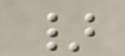}
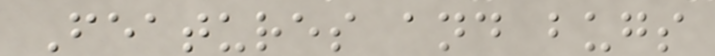Features and bugs
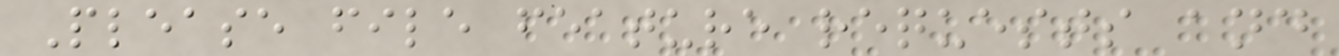Please file feature requests and
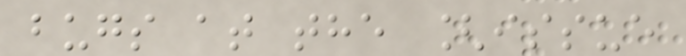bugs at the [issue
